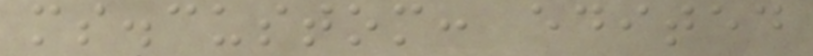ms.custom: edited
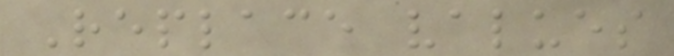Replace values
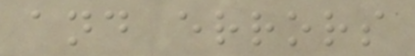and errors
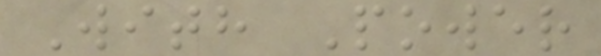With Power
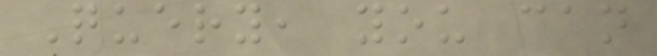Query, you can
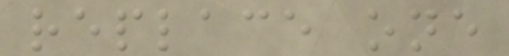replace one
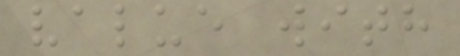value with
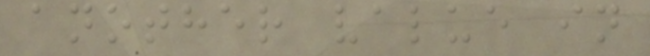another value in
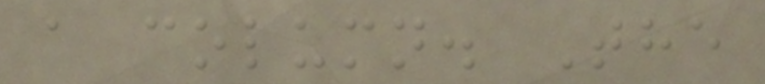a column. The
